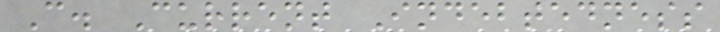C. Current Indebtedness
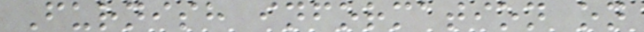Furnish information on
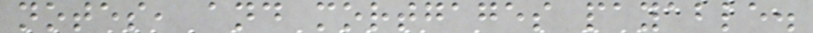notes, and mortgages payable.
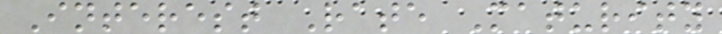Interest Rate Maturity
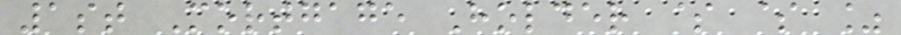1st Mortgage Holder $ $ %
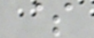$
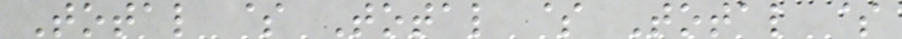Total $ Total $ Total $
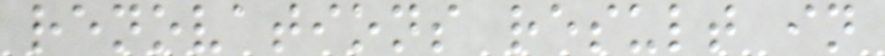renovations result in
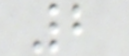2
